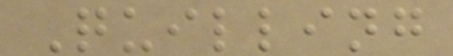Quilling
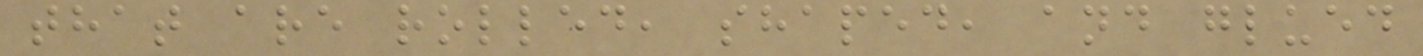that are rolled, shaped, and glued
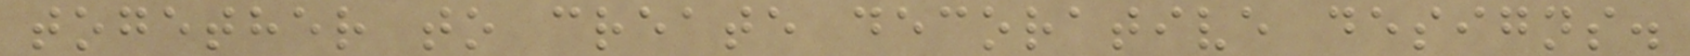together to create decorative designs.
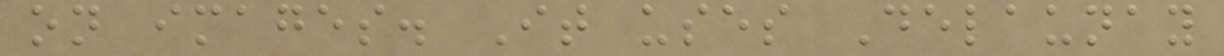on images. It uses Delaunay
